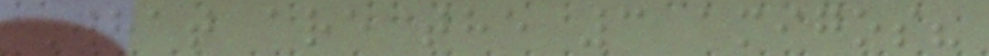What are the 3 amigos?
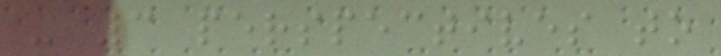- 3 perspectives to
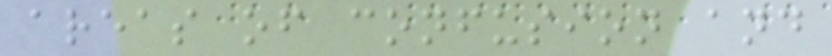areas of confusion and
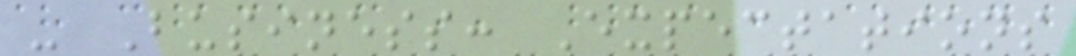- Business: Expectations
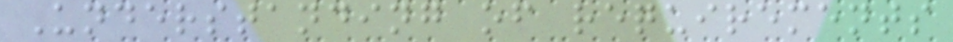Understanding of requirements
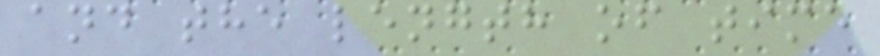and the length of time
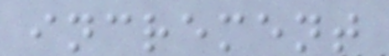increment
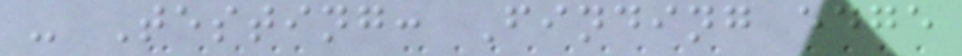- Testing: Finding edge
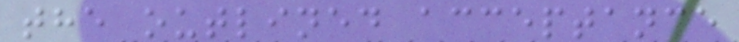the outlined acceptance
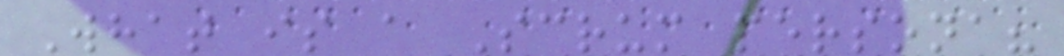What is a Scrum persona?
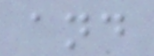and
